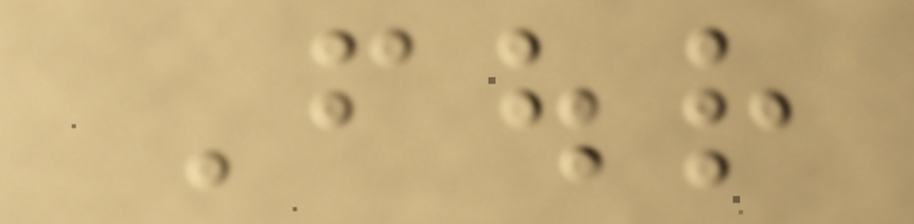Four
